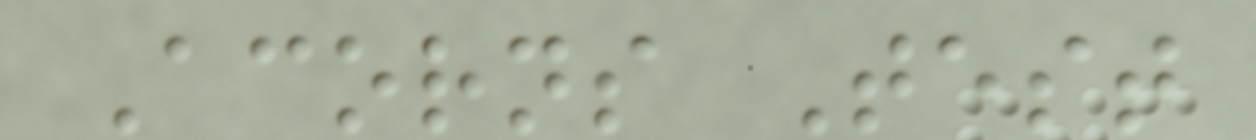Acorns Test
